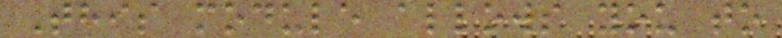This module allows you to
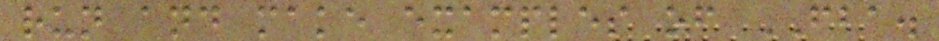run and make examples of FBA.
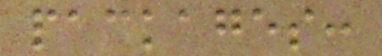packages:
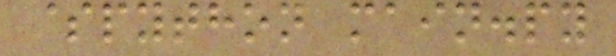$python main.py
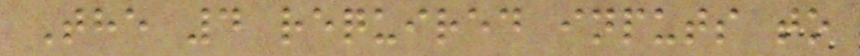The 4 required inputs to
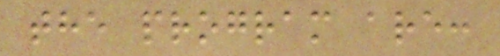the program are:
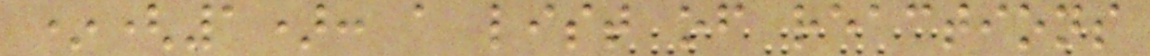*(1): a list of reactions
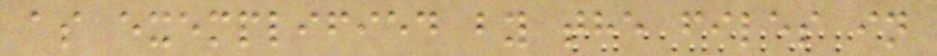as exemplified by the files in
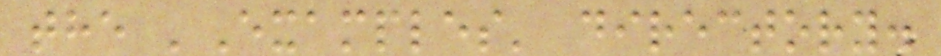the 'Examples' directory.
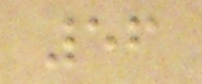56
